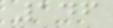146
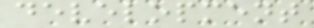development
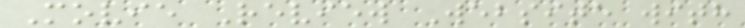Movie Review Website with
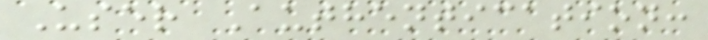User Authentication:
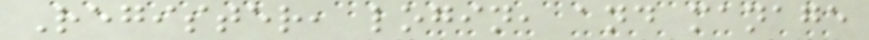Register, login, and manage
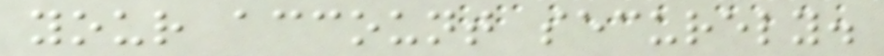your account securely.
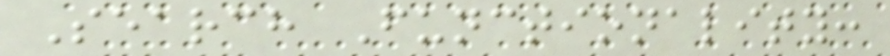Search Functionality:
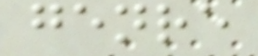genre
